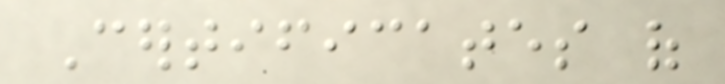Certificates of
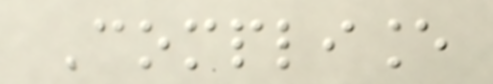Compliance
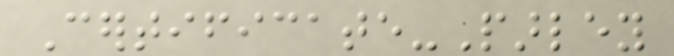Certificate-Parley
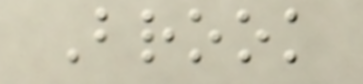Brook
